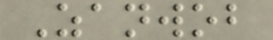Zanwob
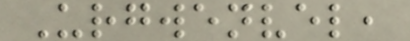Urgwenvel,
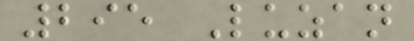295 Luzan
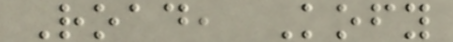Road, Kofy
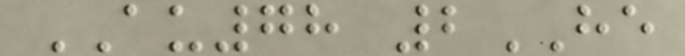AU78 2HE
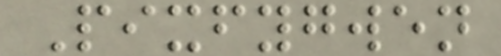Pixfygwen
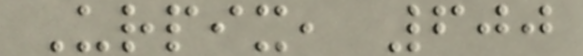Urpix, 600
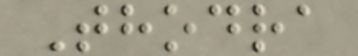Thodra
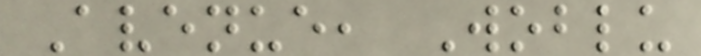Avenue, Woblu
